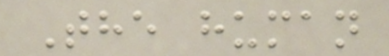The human
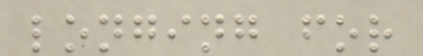longing for
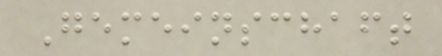Gemeinschaft
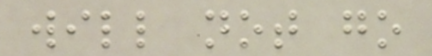will not go
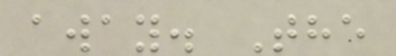away. The
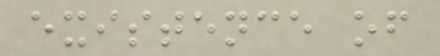existence of
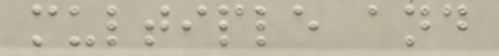multiple and
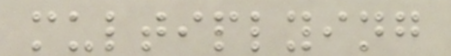multiplying
